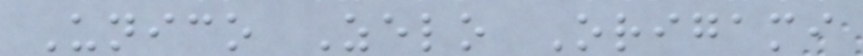Unico Zelo Origami
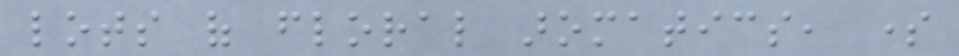lots of floral aromatics, some
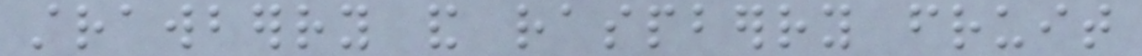strawberry and raspberry fruit
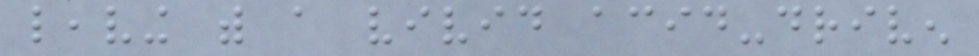leaving with a vivid acid-driven
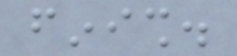finish.
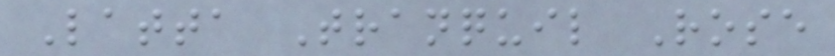Latta Tranquil Rose
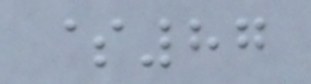$87
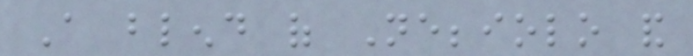A blend of Nebbiolo and
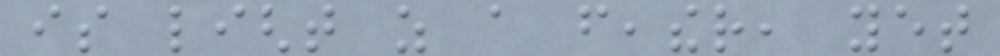is light as a feather, yet
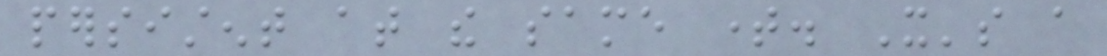persistent at the same time. It's a
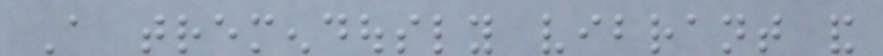A tremendously vibrant and
